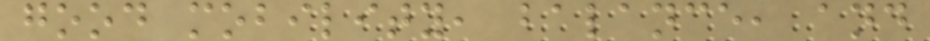good mobility, balance, and
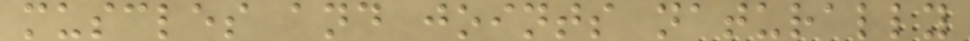muscles and joints naturally
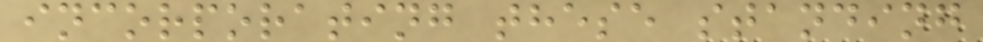incorporating these standing
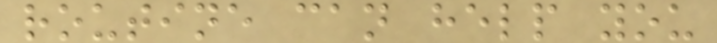routine can help you
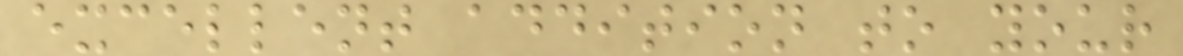excellent addition to your
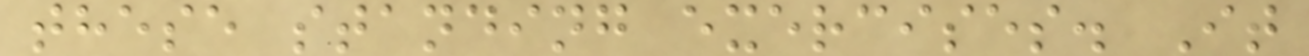these standing exercises. It
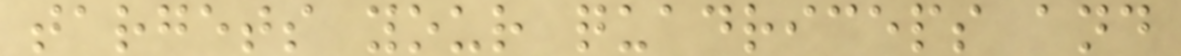targets your quadriceps and
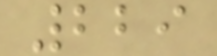229
